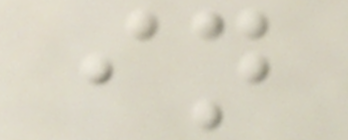in
